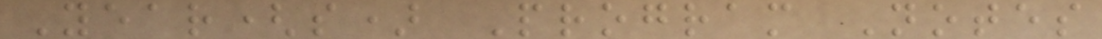Year(s) Program Notes
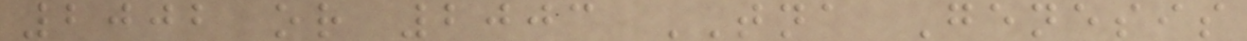2002 or 2003 TNA Genesis
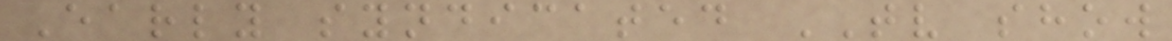Early syndicated TV show
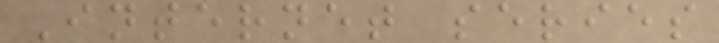Internet series
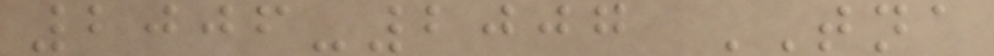2006-2007 TNA
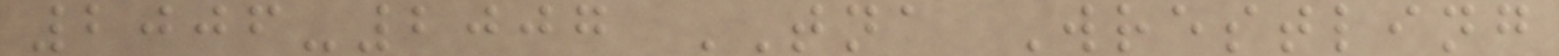2006-2007 TNA Wrestling
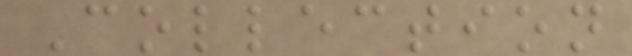Collection
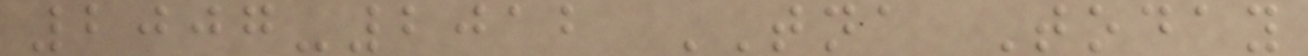2007-2012 TNA Today
